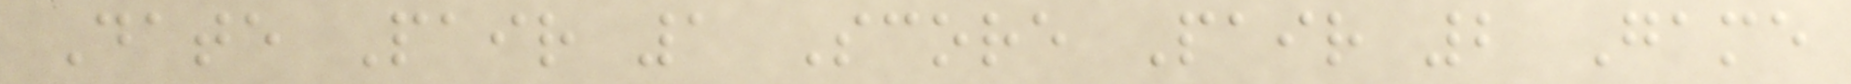Date Pair 1 Score Pair 2 Game
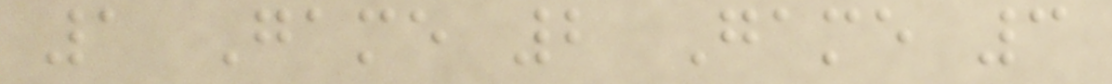1 Game 2 Game 3
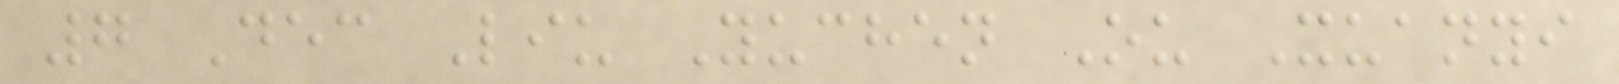7 Dec Liu Yuchen Ou Xuanyi
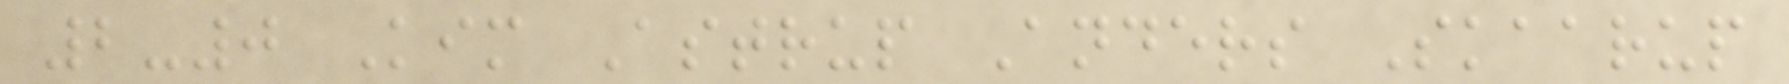2-0 Kim Astrup Anders Skaarup
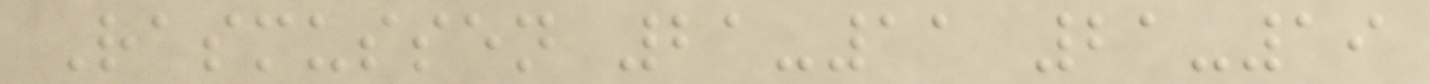Rasmussen 21-11 21-19
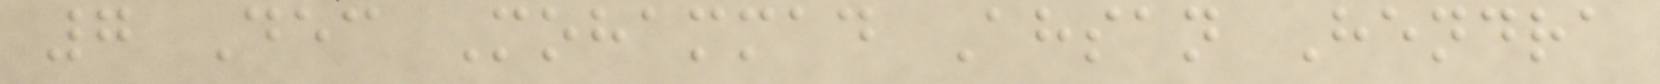7 Dec Mohammad Ahsan Hendra
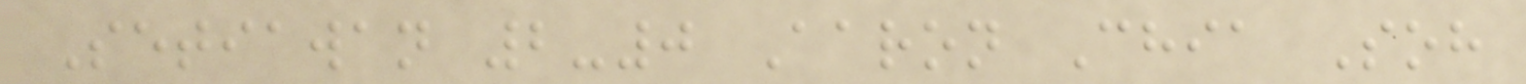Setiawan 2-0 Aaron Chia Soh
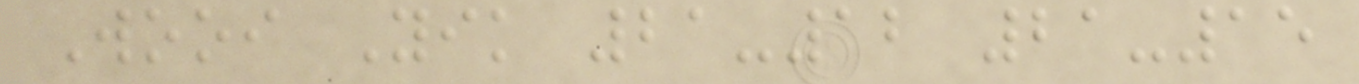Wooi Yik 21-12 21-15
